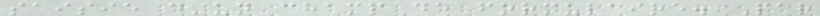saisie d'un champ de formulaire. Par
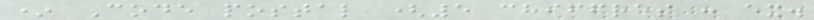* Code postal (5 chiffres : ex.
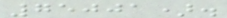75001).
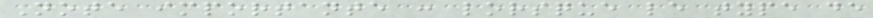Note importante : lorsque le type de
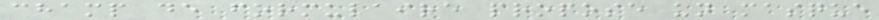champ de formulaire propose un masque
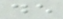de
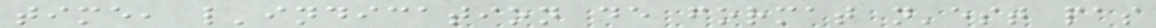time, l'indication de format n'est pas
